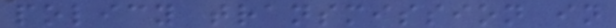policy transmission in
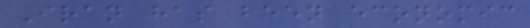Iran has been economic
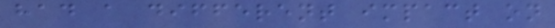had a different impact on
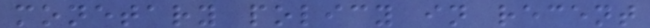monetary policy in recent
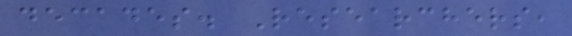decades. Researchers,
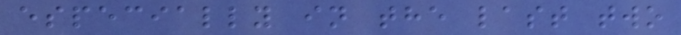especially in the last two
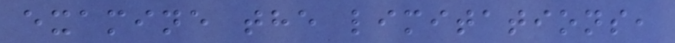examine the limitations,
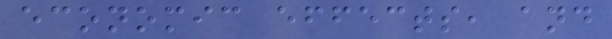economic effects, and
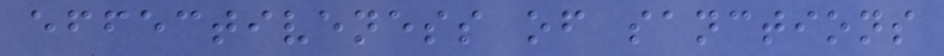effectiveness of sanctions
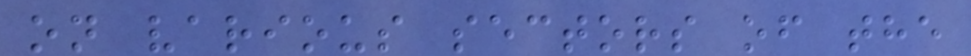on various sectors of the
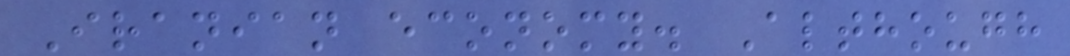Iranian economy. Although
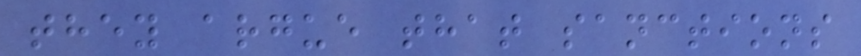they argue that sanctions
